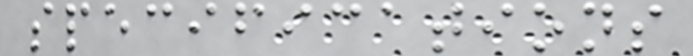specifications
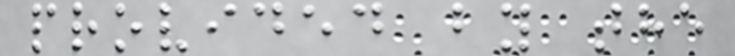provided by the
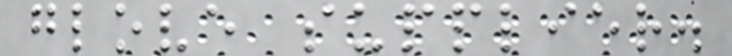glove supplier.
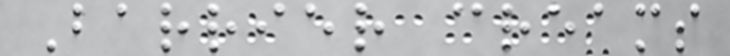Barrier creams
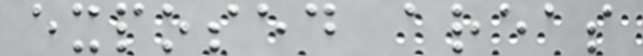exposed areas
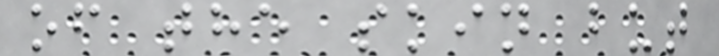of the skin but
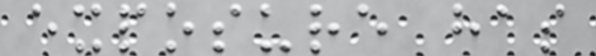exposure has
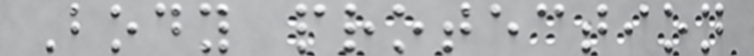Body protection
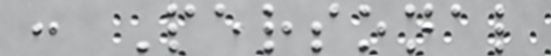: Personal
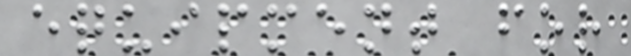equipment for
